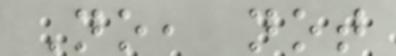No, not
